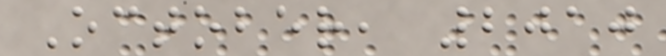October, 2010
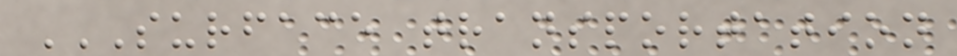SURFACE TRANSPORTATION
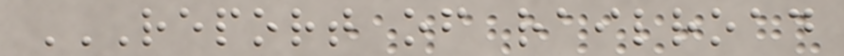REPORT OF RAILROAD
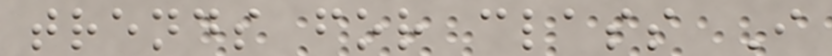trends for class I
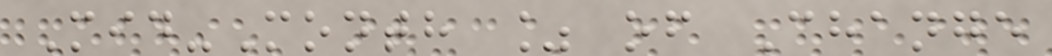Mid-Month % of Change
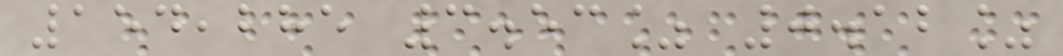154,285 3.53% 0.12%
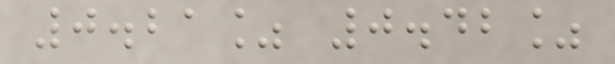0.21% 0.42%
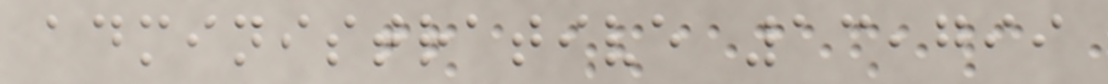administrative 13,799
